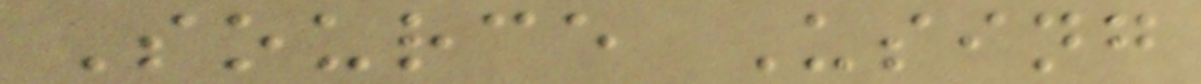Source Using
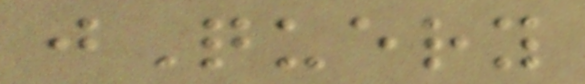jQuery
